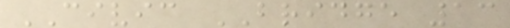CIVIC BRIDGE 13
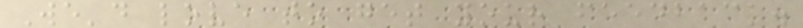We'd love to get your feedback.
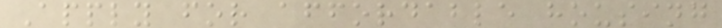Apply for affordable housing
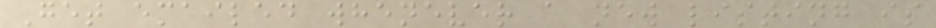Get emailed whenever a new listing is
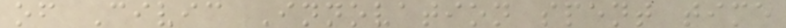of Civic Innovation spent time
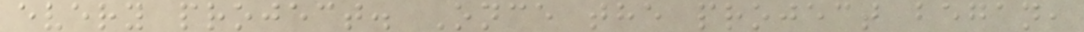every project. Once the project began,
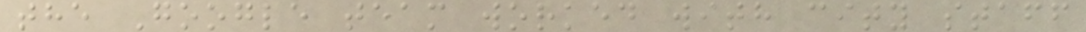the Google team worked with city staff
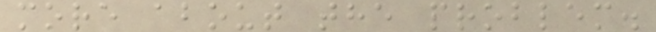more about the problem.
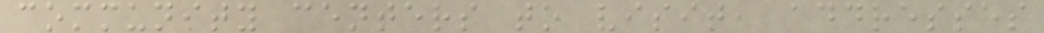community centers to visit, addresses
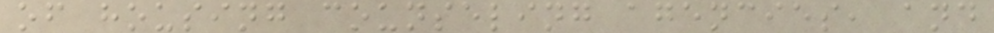of housing counseling agencies, and
